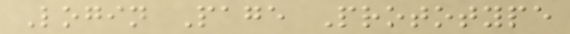Login Page Prototype
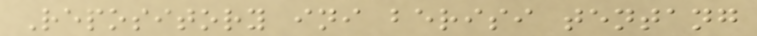Repository ini berisi tentang
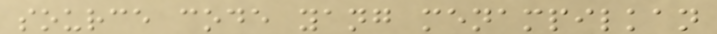source code yang menampilkan
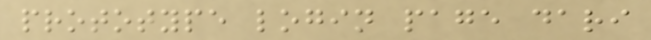prototype login page dari
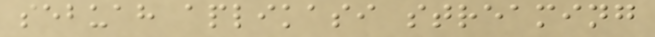sebuah aplikasi streaming
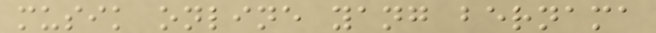musik online yang bernama
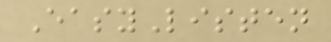EasyListen
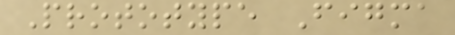Prototype Figma
